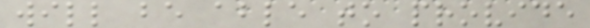will be able to provide
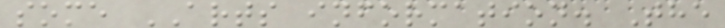some ARTS information. The
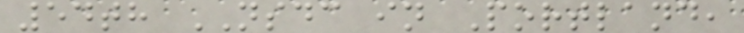54th NSDC in Portland,
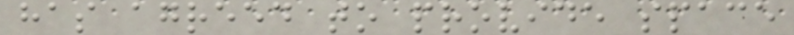has agreed to provide space
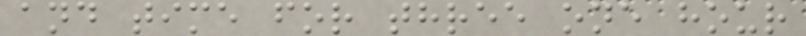and time for three one hour
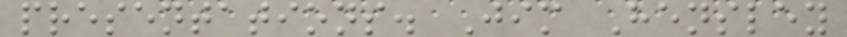presentations. Jim Hensley
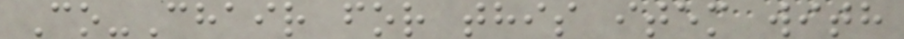Co-Chair for this item with
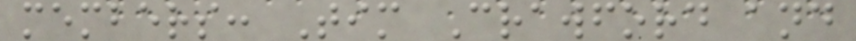members: Tim Crawford and
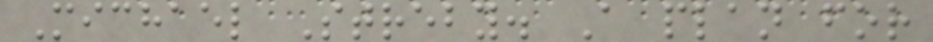Michael Streby. A plan for
